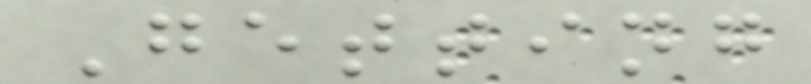Getting
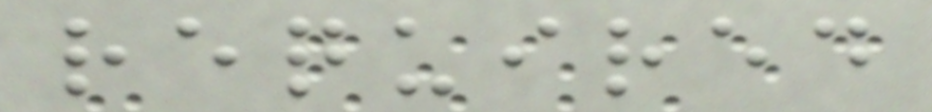required
